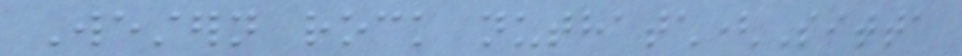Western rock nuthatch(Sitta
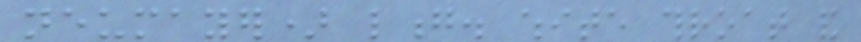neumayer) long. white throat and
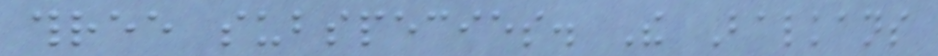three subspecies. The Balkans
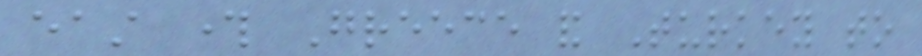east through Greece and Turkey to
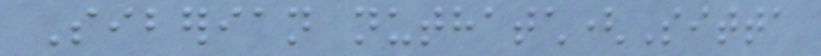Siberian nuthatch(Sitta
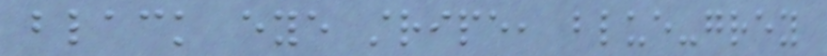black eye stripe, blue-grey
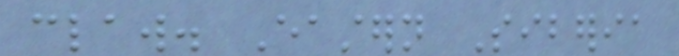claw. Eastern Siberia
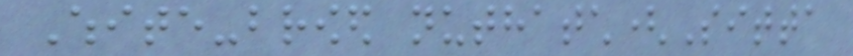White-browed nuthatch(Sitta
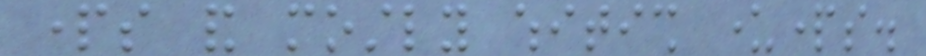parts and mostly whitish underparts.
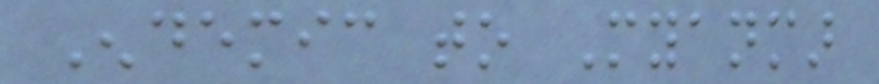Endemic to Myanmar
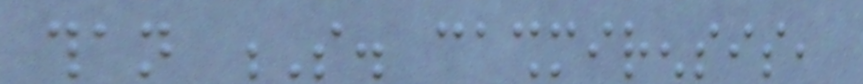than S. cashmirensis,
